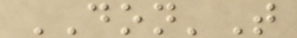DON'T
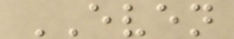EVEN
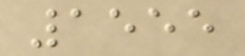1555
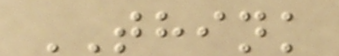THINK
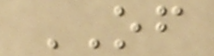OF
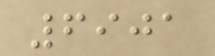6901
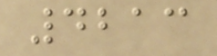4213
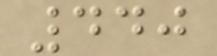440
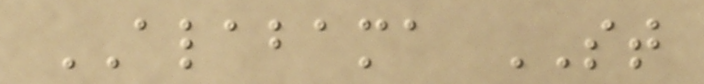ALABAMA ST
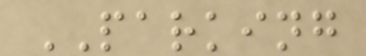PARKING
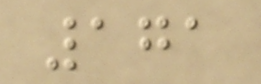171
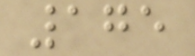175
